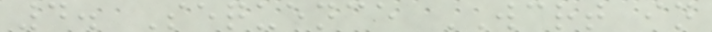4. Sequence WCRT in
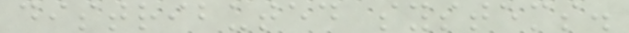distributed systems.
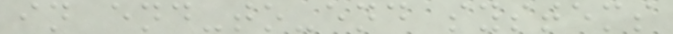in end-to-end systems
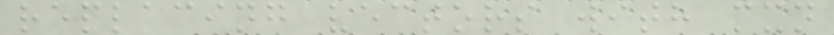replacing vectors with mxn
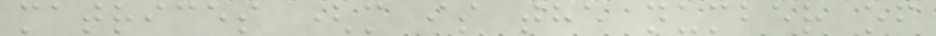matrices (m is the number of
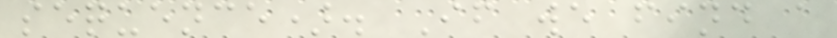sequence). If we find a
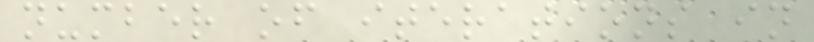number of iterations in
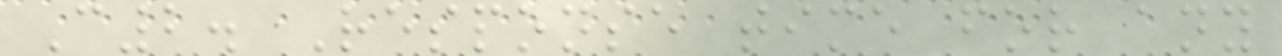C2. Response time for any
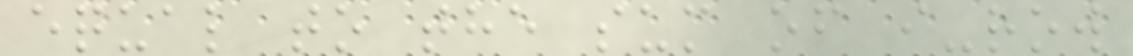equal to the sum of i-row
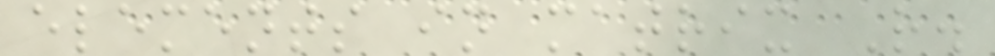elements in matrix R.
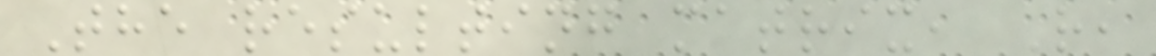The resulting matrix, R,
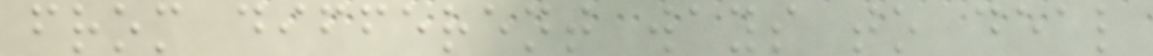from different ways to deal
